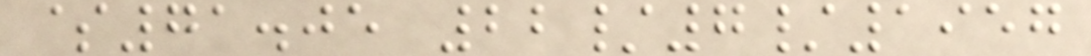$71.05 22/7/1957
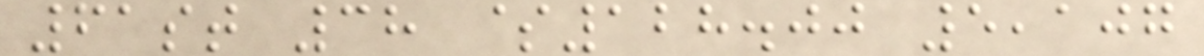61st 38 $128.00 5,107
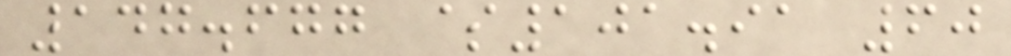147.677 $101.91 60
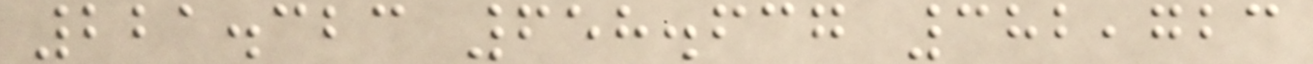221.323 658.637 382,723
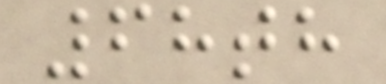68th
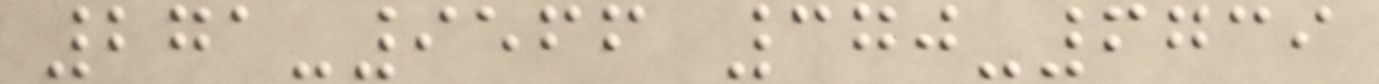271-9566 370-6739
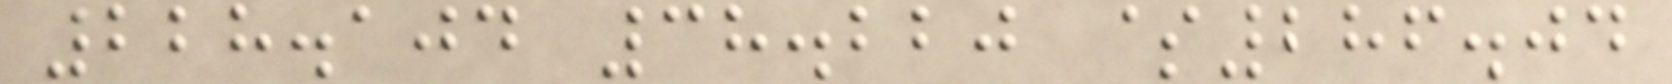228.104 38.220 $286.04
